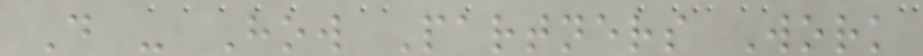D - How Partners Work
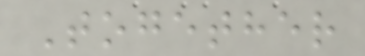Together
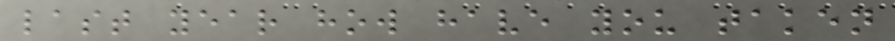last year how have you taken
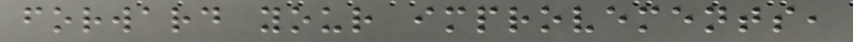forward your improvements,
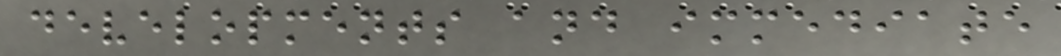developments and immediate
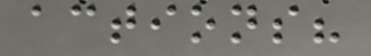actions?
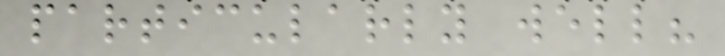particularly well?
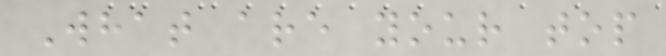What are your top
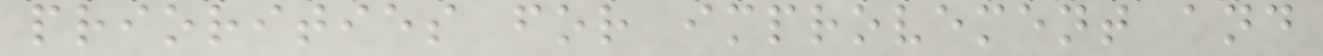priorities for improvement and
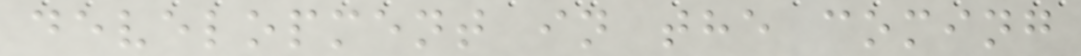development in the coming
